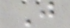J
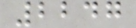2247
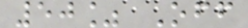50% Off
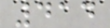414
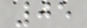05
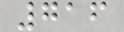716
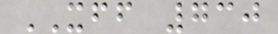XFF 730
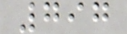797
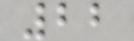22
